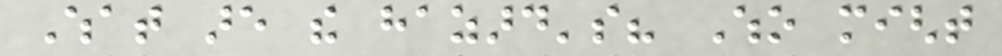What are the hazard's? Who might
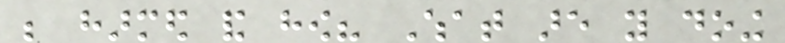be harmed and how? What are you doing
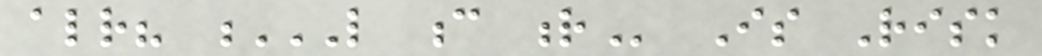already? L C R Is Risk
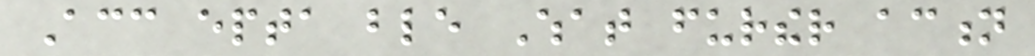Acc epta ble What further action
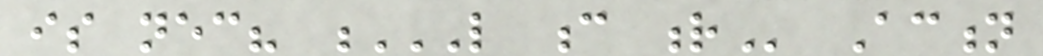is necessary? L C R Action
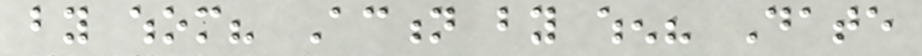by whom? Action by when? Date
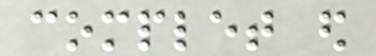complet ed
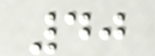40
